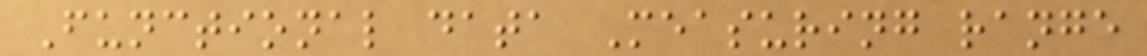Functional data Measuring range
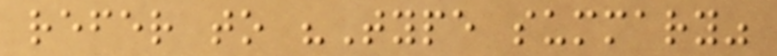refer to "Type summary"
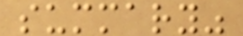summary"
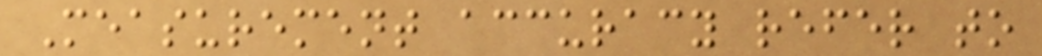Measurement accuracy refer to
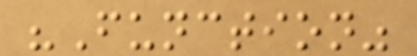"Function"
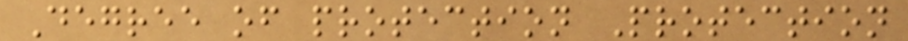Degree of protection Protection
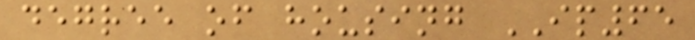degree of housing IP65
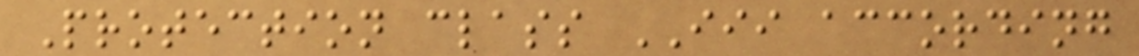Protection class III according
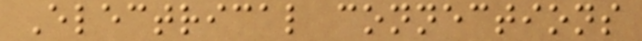Electrical connections
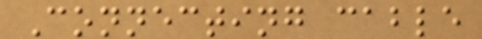Connecting cable
